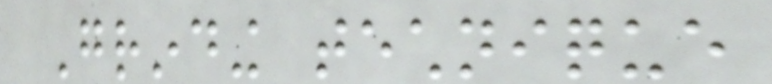Grinding technique
